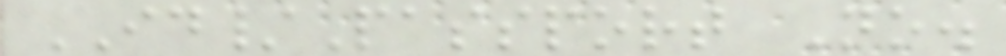ID/Passport No.
